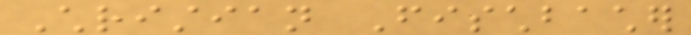Christian Fischbacher
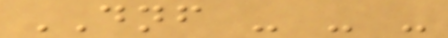DNF - - -
